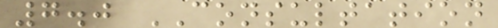7.0 CONSULTATION
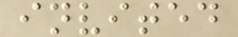invited
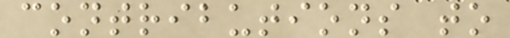contributions to
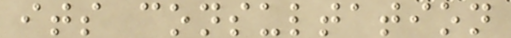its consultation
